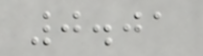0.01
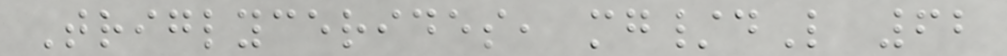Triglycerides, mg/dL 62
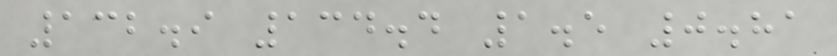132.9 134.4 1.5 0.81
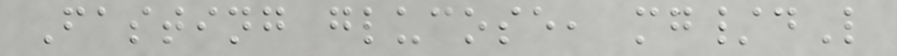Fasting glucose, mg/dL
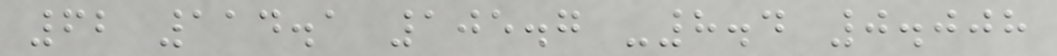62 114.1 105.7 -8.4 0.008
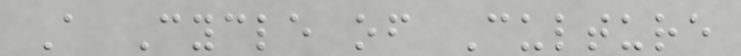A Cycle of Culture
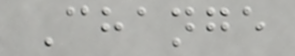Change
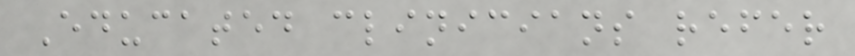Educated clinicians refer
